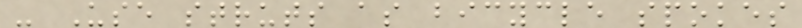- Use struts as bicycle spokes
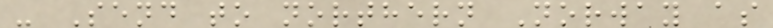- Send to northern Norway as
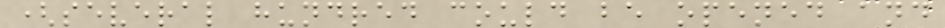(several hundred could be opened and
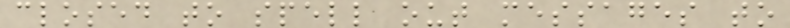closed to spell out messages to
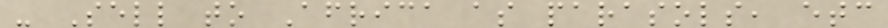- Sell to Africa as parasols, etc
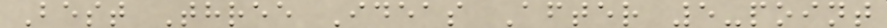Best Three Ideas After 5-point
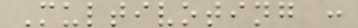Multivoting :
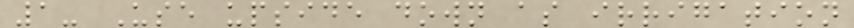1- Use upside down as irrigation
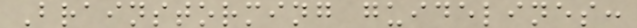Brainstorming guidelines:
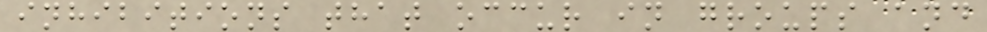inhibitions that occur in groups and
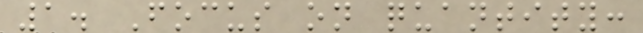1. Focus on quantity:
